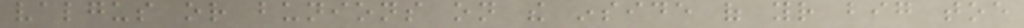valgus or bunions on the inside of your big toe
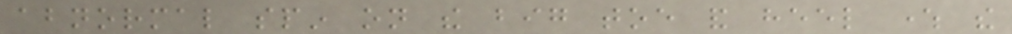abnormal spin on the big toe and heel where the
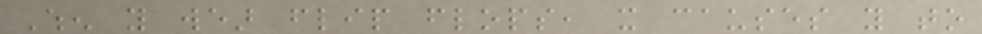When you wear flip flops, it causes you to
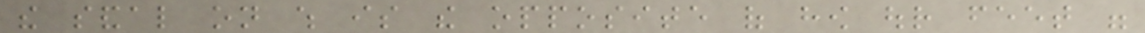the sandal on which is the opposite of how our feet were
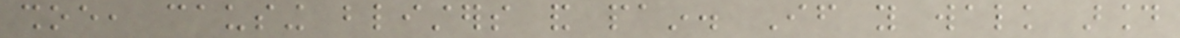shoe, causing blisters and pain. If you walk around
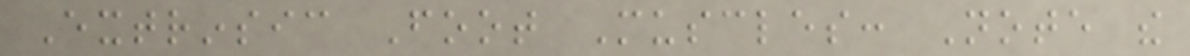Extrinsic Foot Muscles: Note the
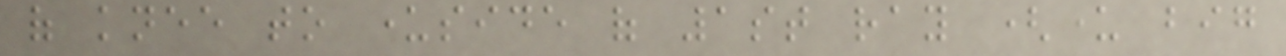of knee to underside of 1st ray (under big
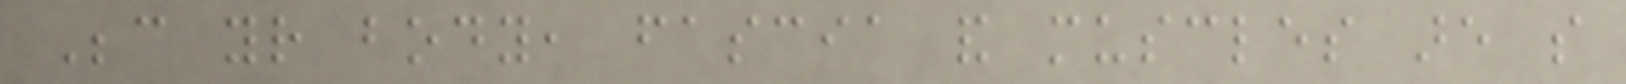Because your body, fascia and muscles are so
